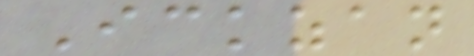Ickzan
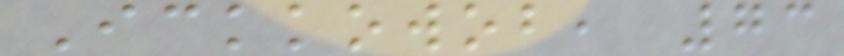Ickkowob, 73
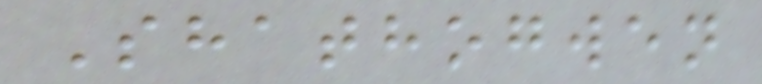Shathogwen
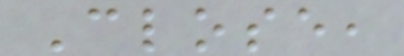Close,
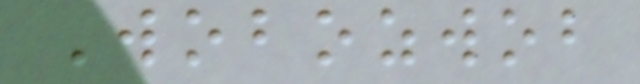Wobozwob
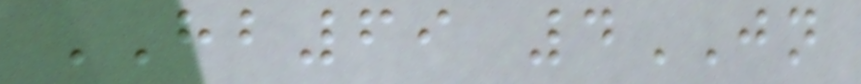HB69 4JN
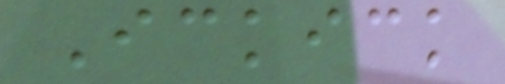Ickick
